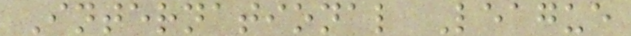International League
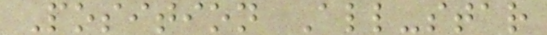Position All-star
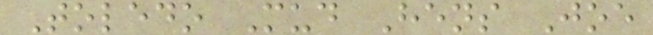Toledo Mud Hens Joe
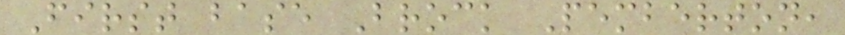First base Brock Pemberton,
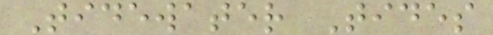Tidewater Tides
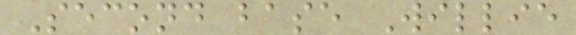Second base Willie
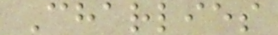Charlies
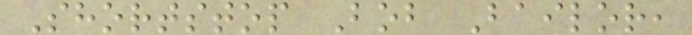Shortstop Bob Bailor,
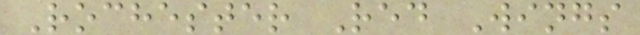Rochester Red Wings
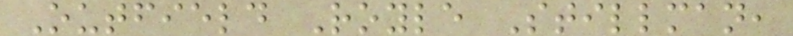Outfield Royle Stillman,
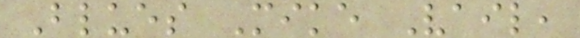Blues Mike Vail,
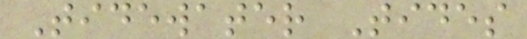Tidewater Tides
